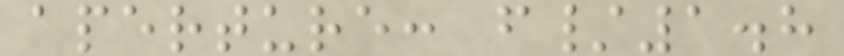aperture: f/1.8
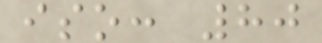iso: 80
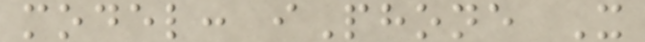model: iPhone X
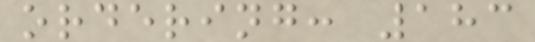ordering: 183
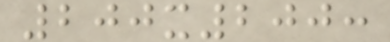200x200:
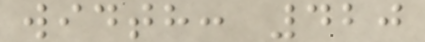width: 420
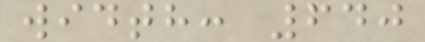width: 640
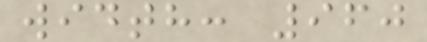width: 960
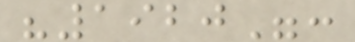"1920":
